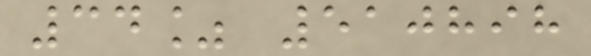34% 510898
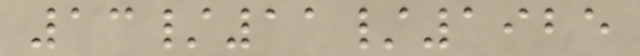13/11/1925
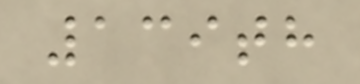139th
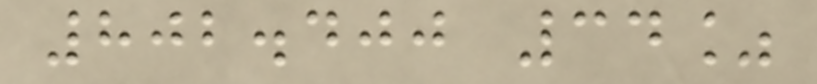802.400 34%
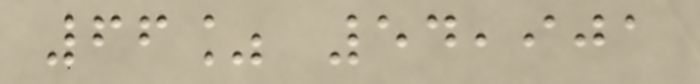66% 54,901
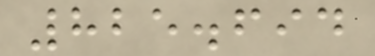825.694
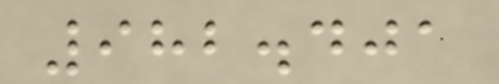982.401
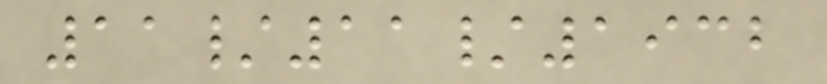11/11/1932
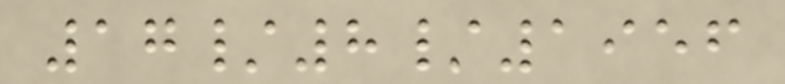17/8/1956
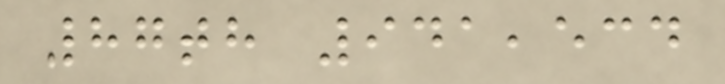87th 941,534
